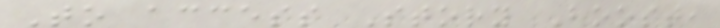To access Story Boost,
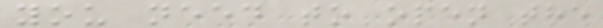you need to open the
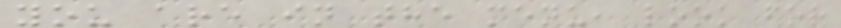you are in the menu, look for
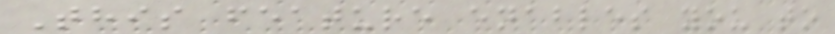This feature enables you to
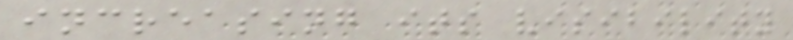increasing its visibility
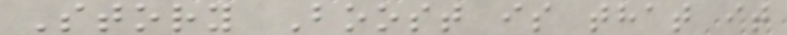Story Boost is that it
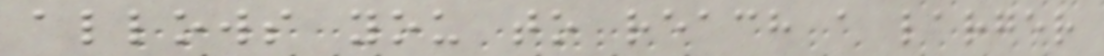allows you to reach a larger
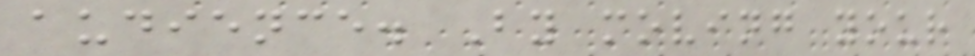audience. By moving your
